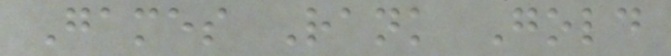Games Rank Gold
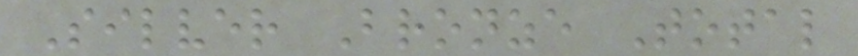Silver Bronze Total
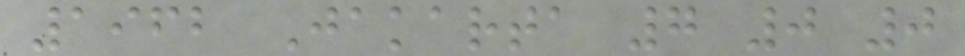1962 Jakarta 7 0 0
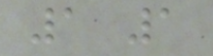1 1
